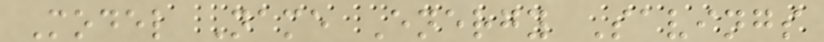Model Name Energy Savings
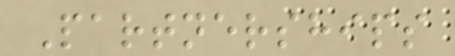Partnerships
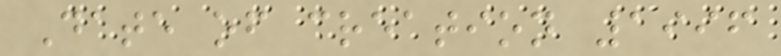Date of creation 1996
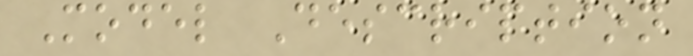Model Description
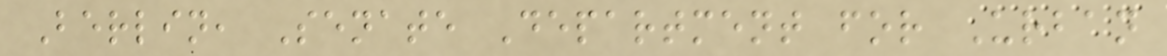Berlin, Senate Department for Urban
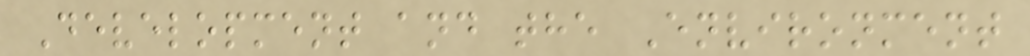Development and the Environment
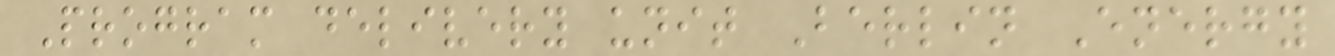Program delivery unit Berlin Energy
